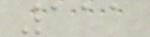111
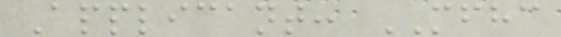Applicant: MFHC
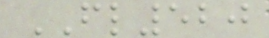FL520
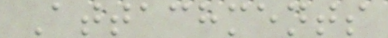Attachments
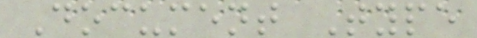Document Type
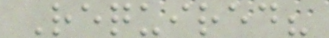Required?
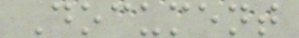Document
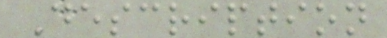Description
